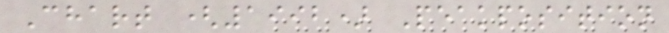Chart (1992) Peakposition
